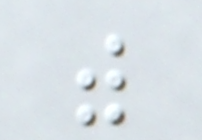with
